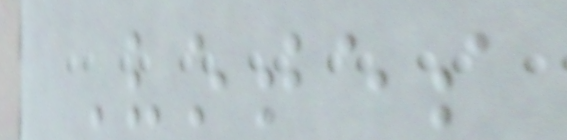Votes
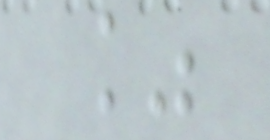%
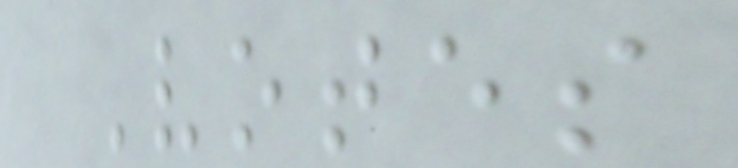Votes
